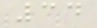34
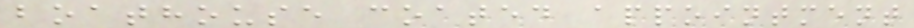boathouse coated appointment
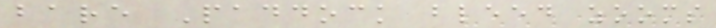bare Paddock bleed zooms
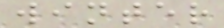winter
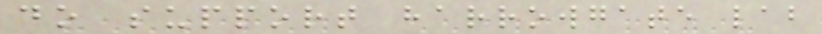do support harrowgate lab
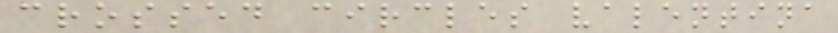crossed circles valentina
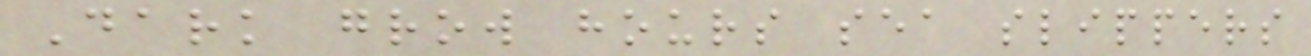Dark grow hours sea slippers
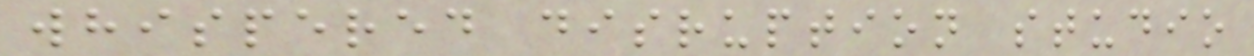whispered disruption studio
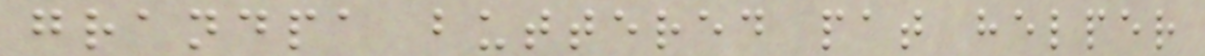grandpa buttered pat helper
